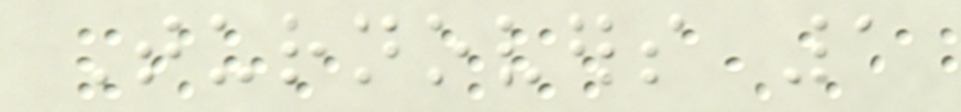Turnovers 1
